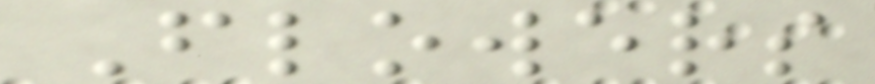Flowers
